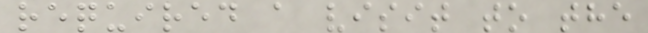required a visit to the
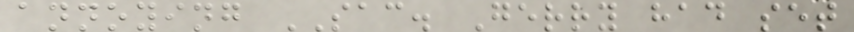annoying SAC. Gerry had set
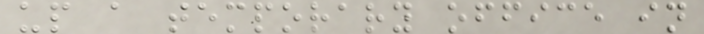up a temporary office in
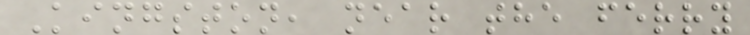Kingston, near the ferry
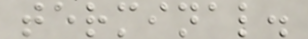terminal.
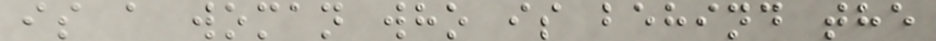is a woman who is behind the
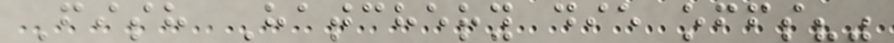Fish Hatchery die offs?"
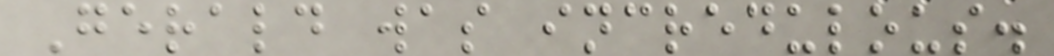Gerald was incredulous.
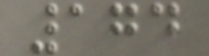174
